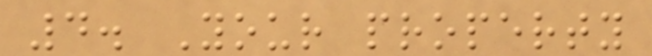4. Your property
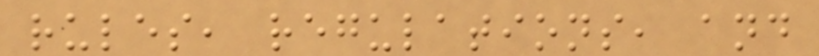rules, regulations, and
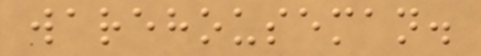warehouseman.
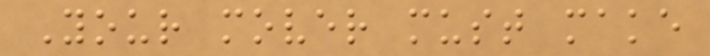Your mover must make
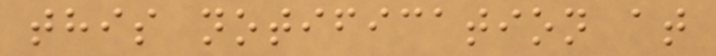this notification at
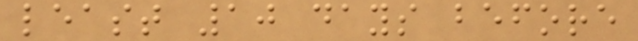least 10 days before
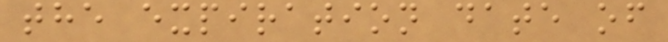the expiration date of
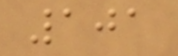101
